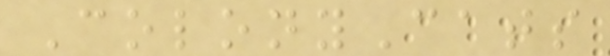ColonyCats
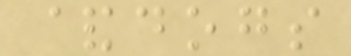&dogs
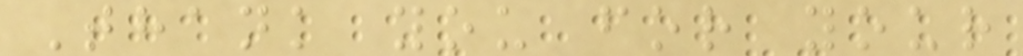Thank you for your
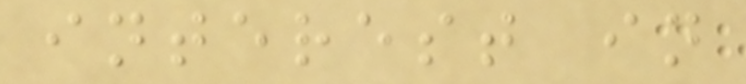interest in
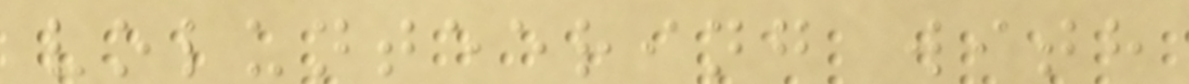volunteering with
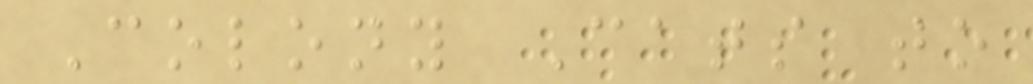Colony Cats to
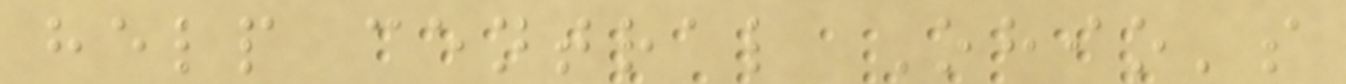help central Ohio's
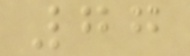77
